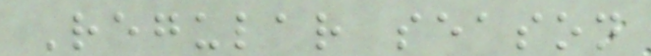Regular season
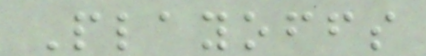Playoffs
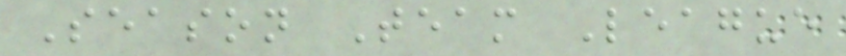Season Team League
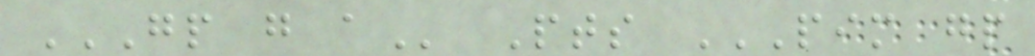GP G A Pts PIM GP
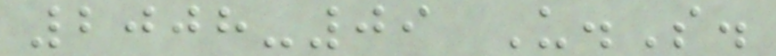2008-09 U.S.
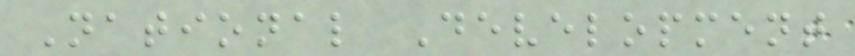National Development
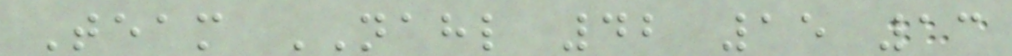Team NAHL 42 15 13
